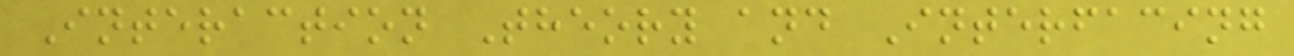Interaction Theory and Interfacing
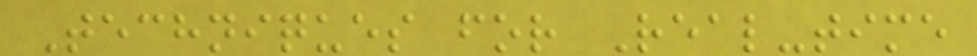Techniques for Real-time
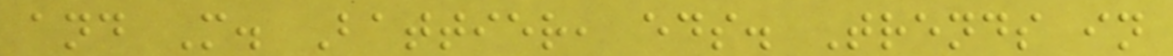and M. Battier, eds. Trends in
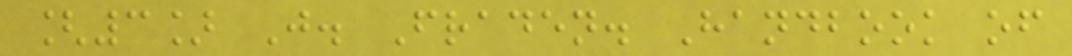[3] J. Fraden. Handbook of
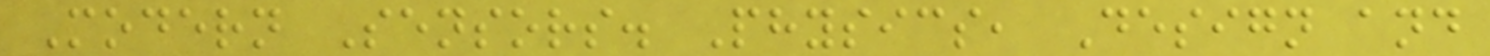Modern Sensors. Physics, Design and
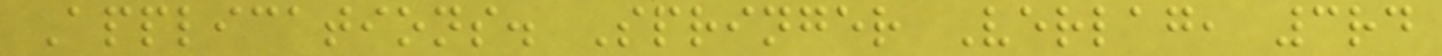Applications. Springer Verlag, 3rd
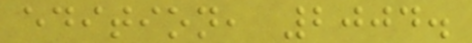edition, 2004.
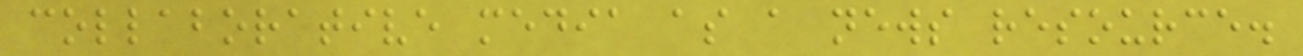collaborative media as a news resource.
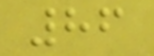86
